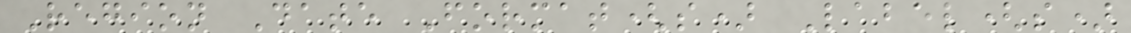Region Date Format(s) Label(s)
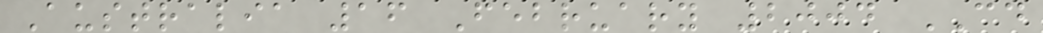Australia 16 February 2004 CD
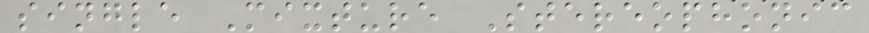single Mixture Stereophonic
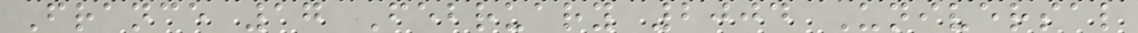France 17 February 2004 Universal
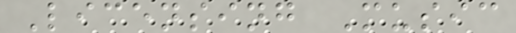Licensing Music
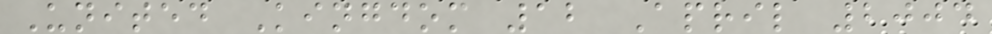United Kingdom 12 April 2004
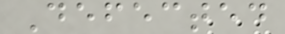Defected
